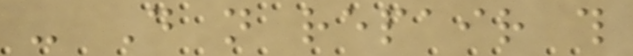- Do not repair this
